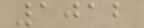1012
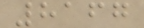8167
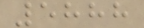5888
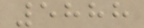5888
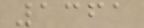1361
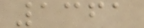1361
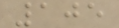105
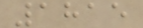1815
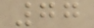77
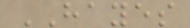HAYES
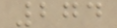274
